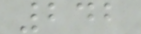242
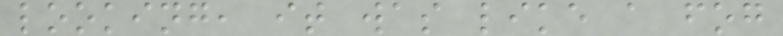looking, it was like a fog
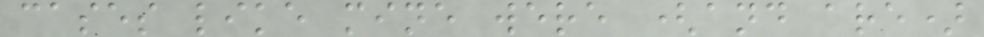cases like mine were (and are)
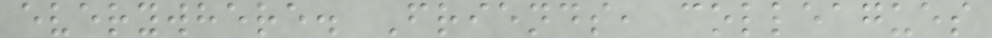everywhere. Friends, colleagues
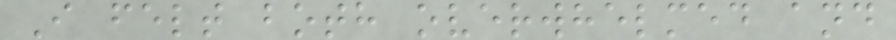I felt both overwhelmed and
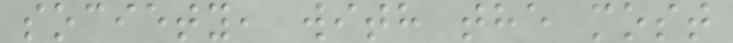society, with the most
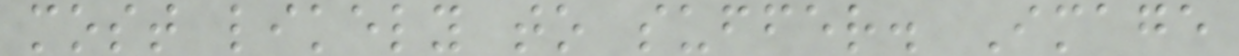most likely to suffer. Image
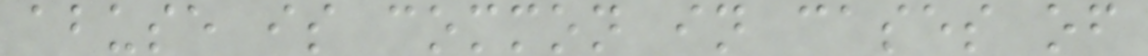abuse is common in cases of
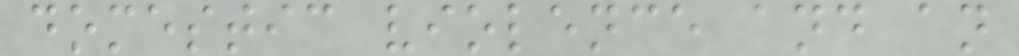domestic violence and an
